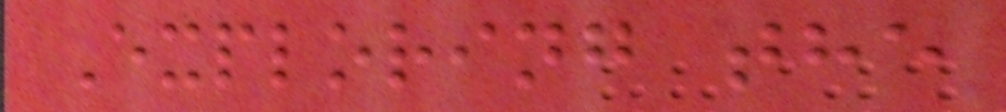Exploring the
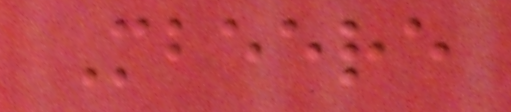Mbeere
